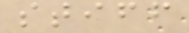stiff
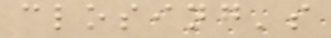closing's
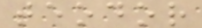teodor
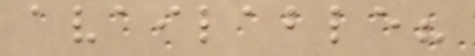available?
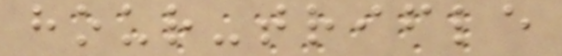hour-trifle
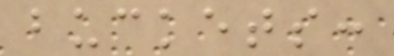buckets:
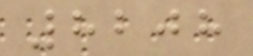8208
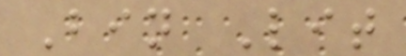Bin Lit
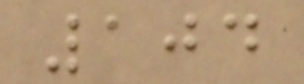104
